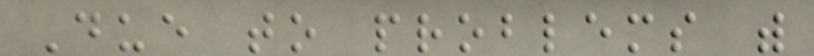Due to problems with
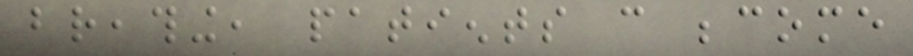breathing, patients can become
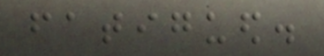fatigued.
